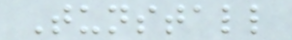Tunstall
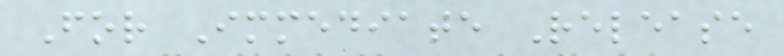For Immediate Release
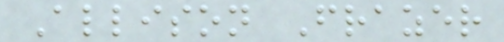Allison Frazer
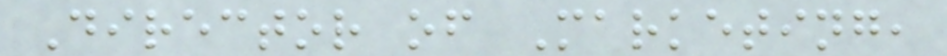Director of Marketing,
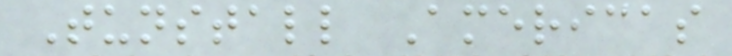Tunstall Americas
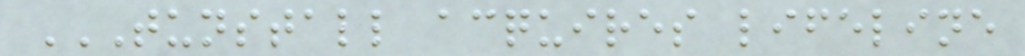TUNSTALL ACQUIRES LIFELINE
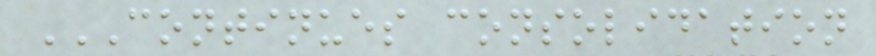CONTINUES CONSOLIDATION
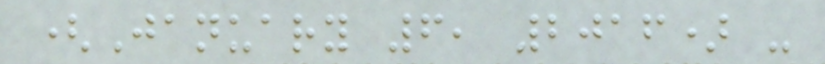(January 6, 2016) -
